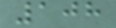108
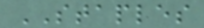STAPLES
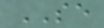SE
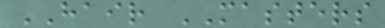HAIR MASTERS
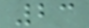23
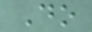Do
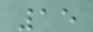15
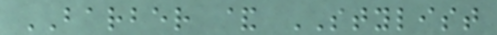BARBER & STYLIST
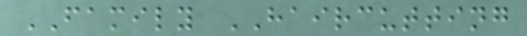FAMILY HAIRCUTTING
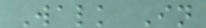Walk In
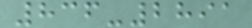836-2891
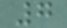7
